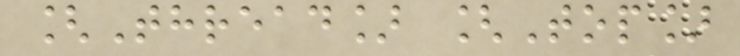[Thread] [Top]
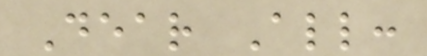Dear All:
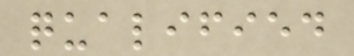qualified
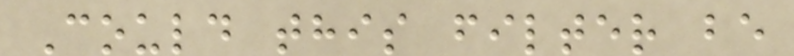Could this filter be
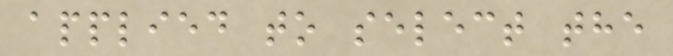applied to select the
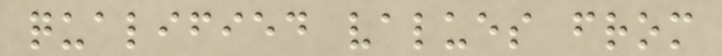qualified values from
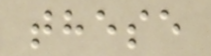these
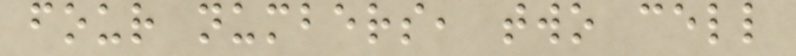four numbers, two cell
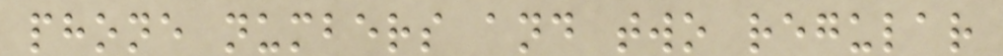phone numbers and two regular
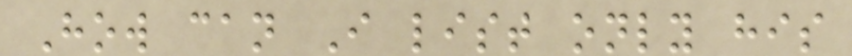How can I list only his
